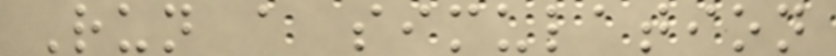Run a simulation
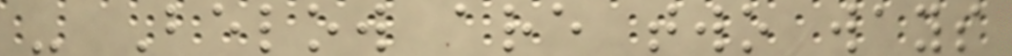- Below are two ways
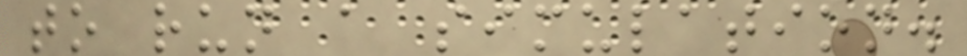to run a simulation.
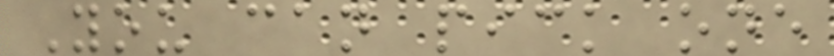You can pick one
